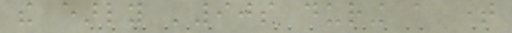the early '90s during a time
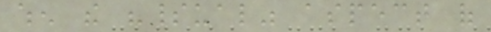when the "spiritual" aspect of
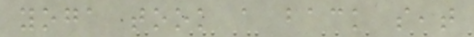yoga took a back seat
